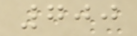700
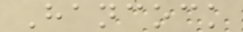Hancock
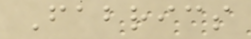Fabrics
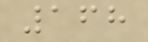168
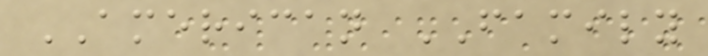AMERICAN FAMILY
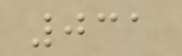031
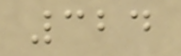324
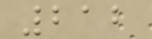212
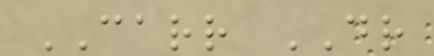CARR DR
